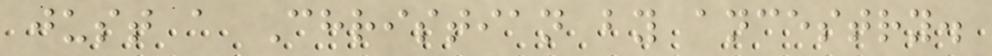just a Christian by ancestry.
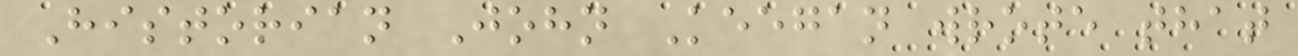Historian John Keegan wrote that
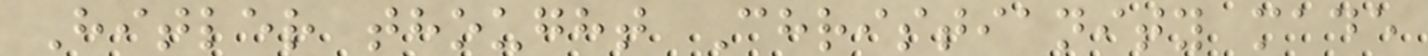Hitler thought Christianity made
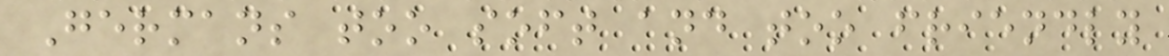Germans too soft and too friendly
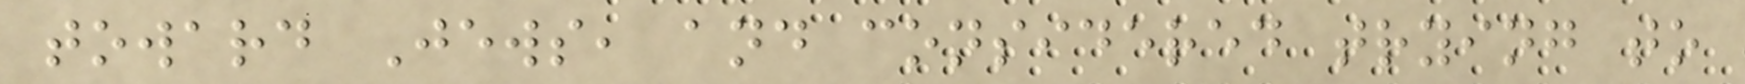toward Jews, and considered trying to
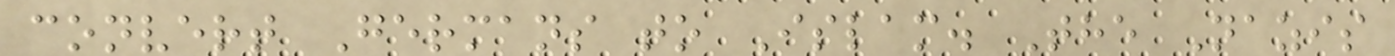convert Germans to Islam. The Nazis
